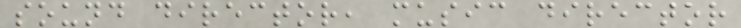sound director, music director
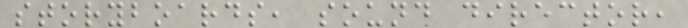storyboards, sound director,
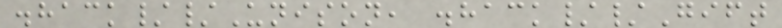.hack//Unison, .hack//Gift
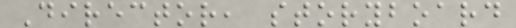Director, storyboard
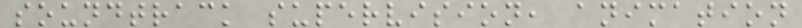soundtrack supervision, animation
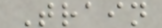Train
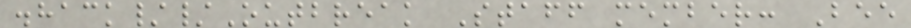.hack//Outbreak Staff member: Bee
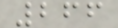266
